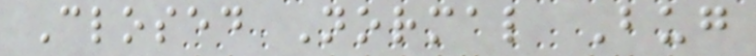Closed Normal Bug
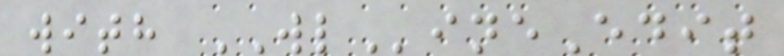with WLineEdit
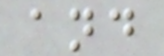and
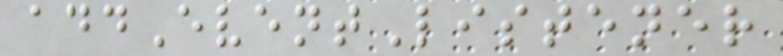addEventListener
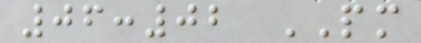06:02 PM
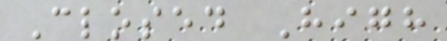Closed High
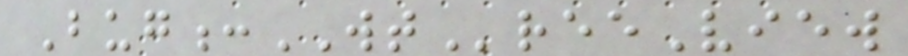Bug:WTreeView
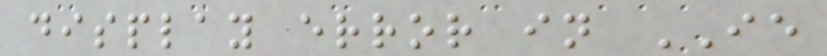display error in IE
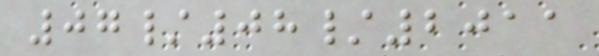07/08/2011
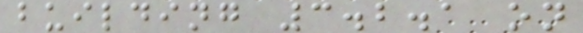building 3.2.1 on
